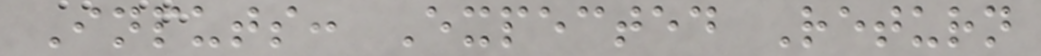Inputs: Expected Return
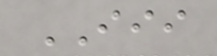III
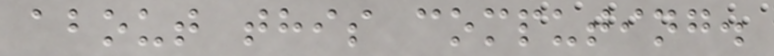about this computing.
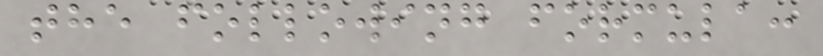the following formula:
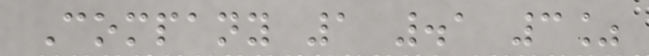Company 1 .1 3%
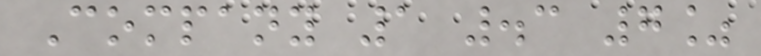Company 1 .3 7%
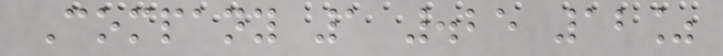Company 1 .25 12%
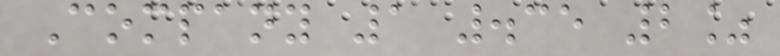Company 1 .35 2%
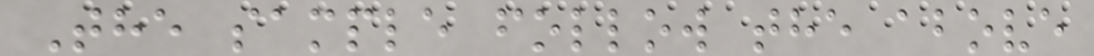The sample follow the above
